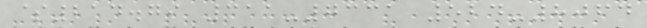$214.79 311-7331 524-8064
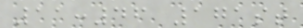11:46 171st
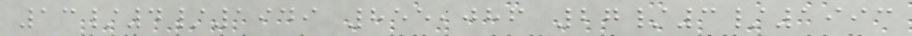13/4/1949 855,086 27/3/1993
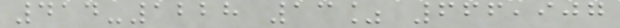414-1228 13% 666,907
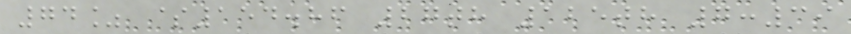74% $154.86 27th 125th 7:39
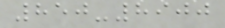850-8900
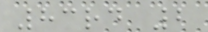83rd 2
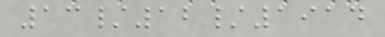13/12/1914
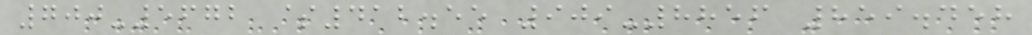700-5672 $412.55 909-8856 859.458
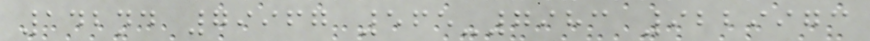142nd 79967 565-7983 9229973
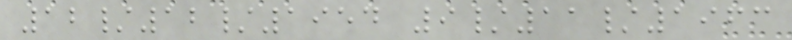12/12/1954 9/11/1963
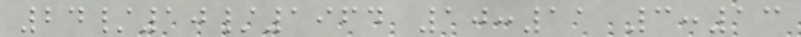24/10/1964 10:11 3:13
